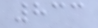833
